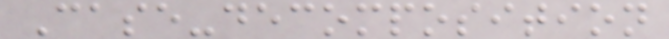Case-decomposition
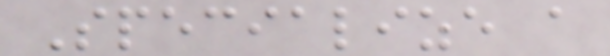Specialize a
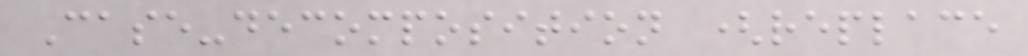Case-decomposition (replace
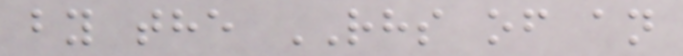by the RHS of an
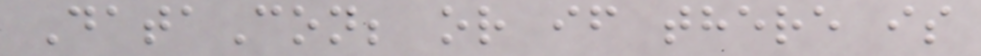DataCon; or if there is
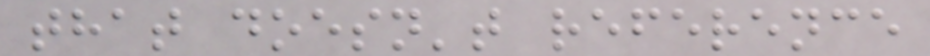that doesn't reference
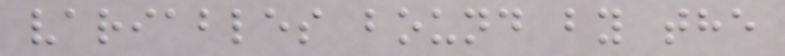variables bound by the
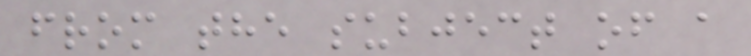from the subject of a
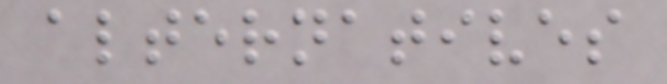alternatives
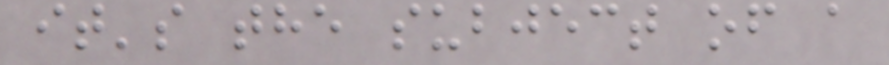it's the subject of a
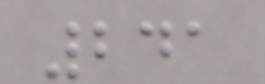241
